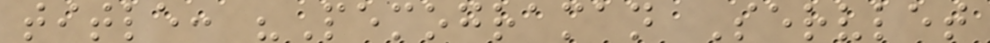title: "Pemograman Servlet
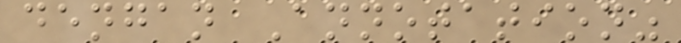dengan Annotation"
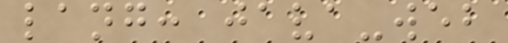lang: java-web
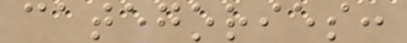categories:
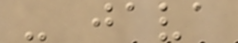- java
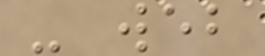- web
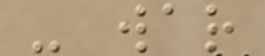- war
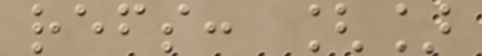refs: []
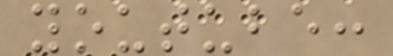youtube:
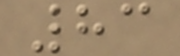83
